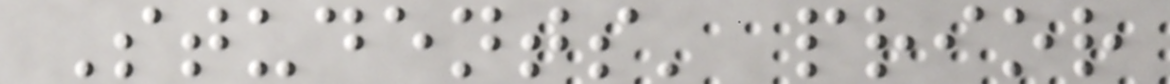Students' prior
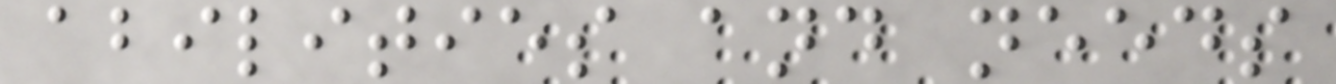abilities and needs
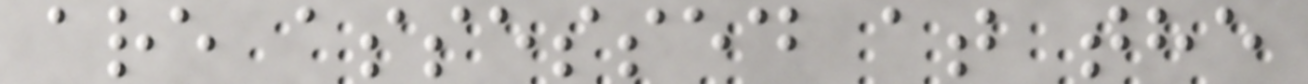are assessed at the
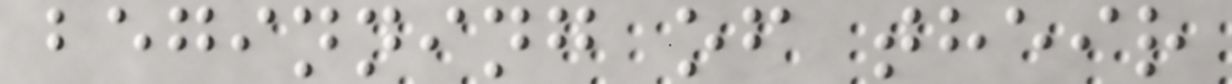beginning of their
